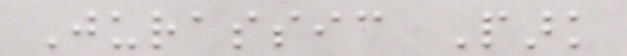Jurassic Park
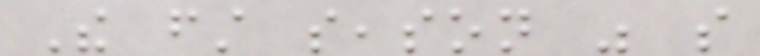The first season was so
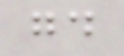good
